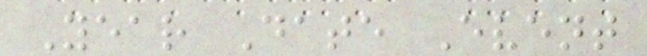Year Date Event
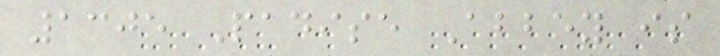1305 Padise Abbey is
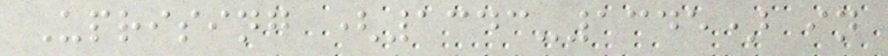Uprising (1343-1345) in
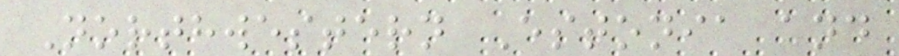Northwestern Estonia and
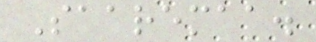Saaremaa.
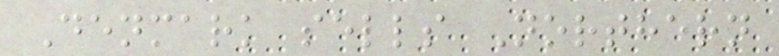Denmark sells Northern
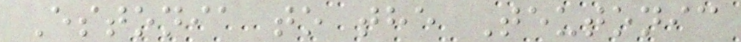Estonia to the Teutonic
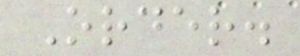Order.
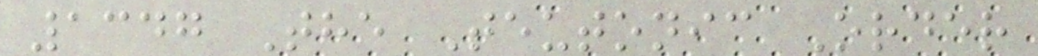1347 The Teutonic Order
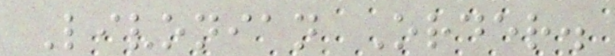Livonian Order.
